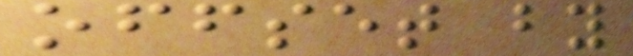offset by
